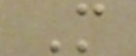M
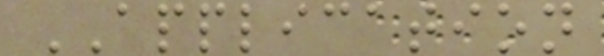APPLICATION
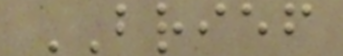BRIEF
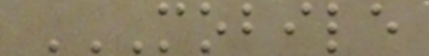MOBILE
